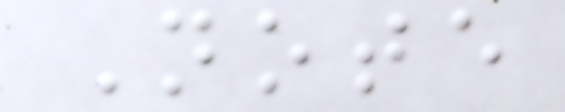Note
